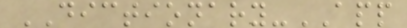DICTIONARY-APP
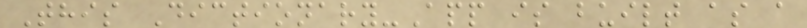This Dictionary-App is built as a
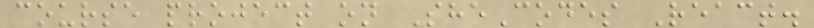course project on SheCodes React.
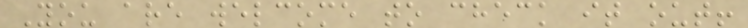You are welcome to check it out!
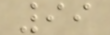99
